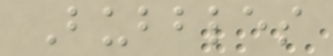Bubbles
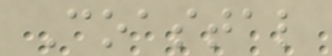Coastal
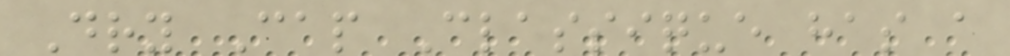Dry Cap Classique has a
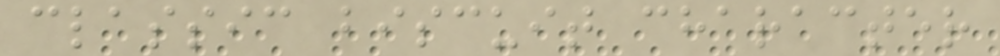classic biscuit character
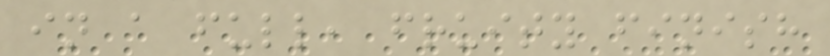in a full, fruity finish
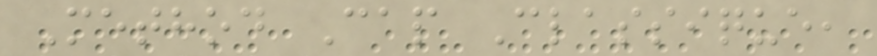Method Cap Classique,
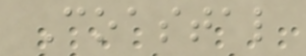Coastal
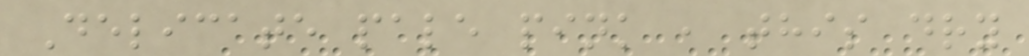Delicate pale pink , this dry
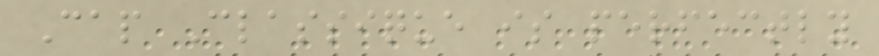Cap Classique is perfectly
